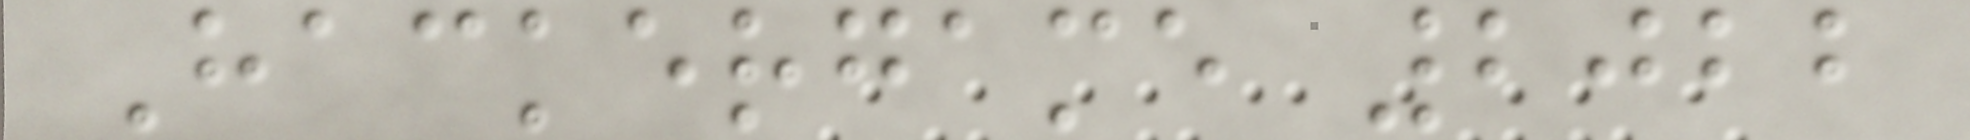Hackergame 2022
